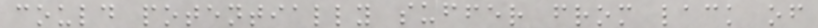could potentially suffer from lack of
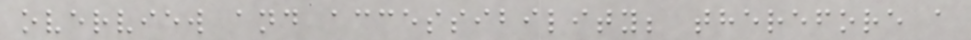overview and accessibility; therefore a
